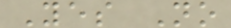Yes No
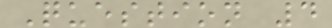Question 4
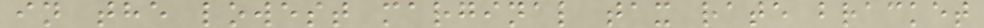in the lowest marginal tax rate bracket
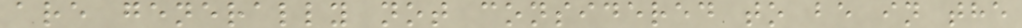are generally not considered to be in the
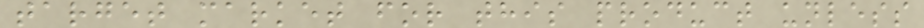target market for this product unless
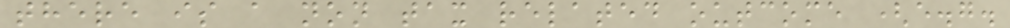there is a non tax related outcome (e.g.
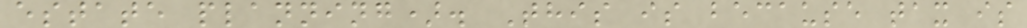estate planning). This is because tax is
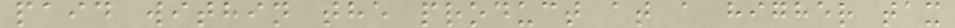paid within the product at a higher tax
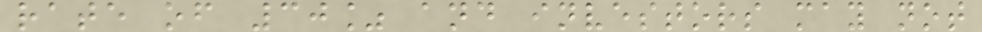rate of 30% and investors may not
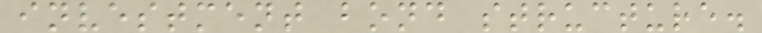investment bond structure.
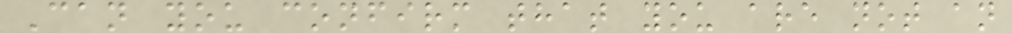Can you confirm that you are not an
